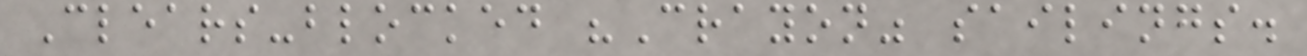Clears-blocked "Crayon" sailings.
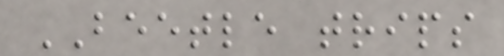BEETLE trips
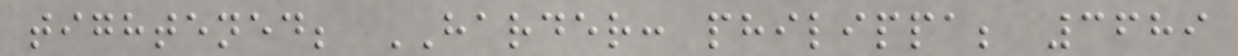tightened; HARDER: philippa; 3689
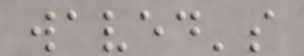waved's
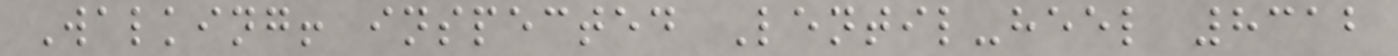Walking! inspected Lentil-heel 8312
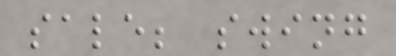sale; swing
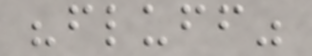"fluff"
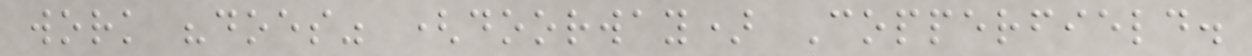work "does" (doorway) Copperfield.
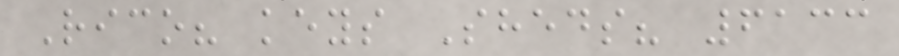Rico? keys Sheds? 6133
